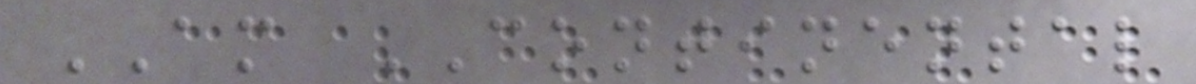AM CONTINENTAL
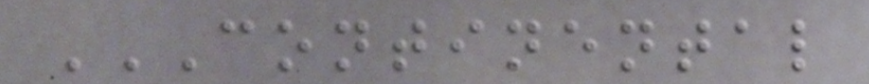CONTINENTAL
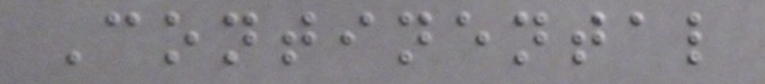Continental
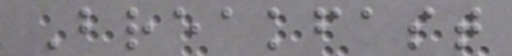Breakfast
